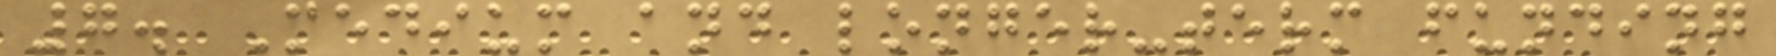7. Medium and longer-term funding
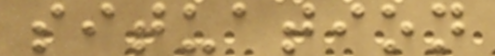situation
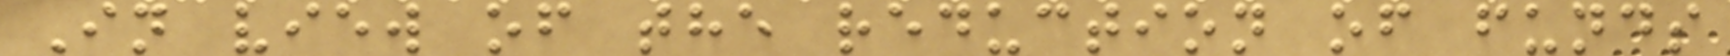In view of the reduction of funds
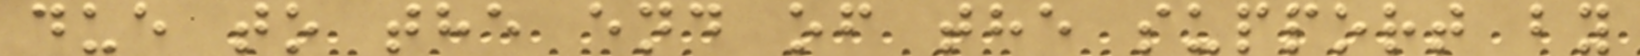due to the end of the support by
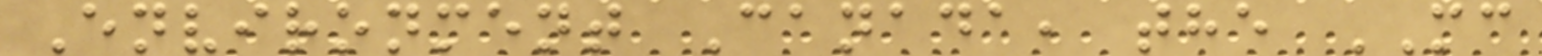Environment Canada, the MC
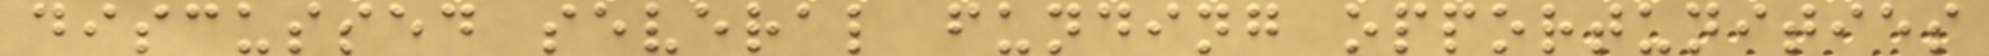discussed several funding opportunities
